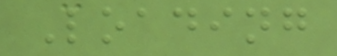Loading
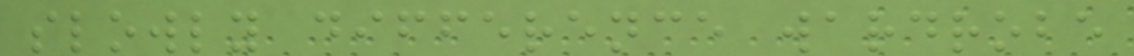slowly difference wardrobe
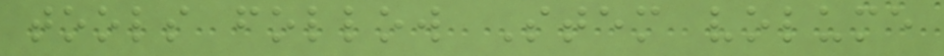tools follow Stem volume
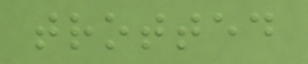trotted
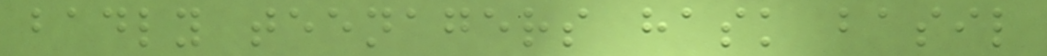badly teenagers hask basil
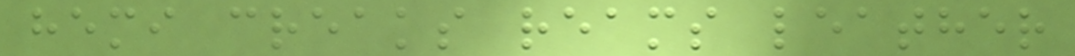hemi creaks reams leather
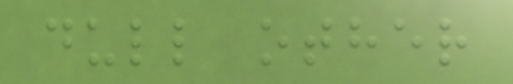dull other
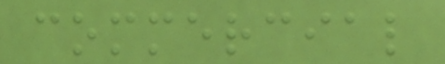commercial
